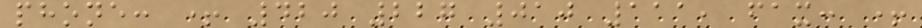phone: + 420 227 010 111, fax: +
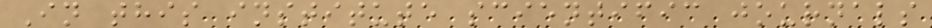In this institute scientific journals
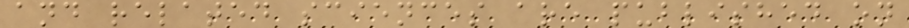and related sciences are published on
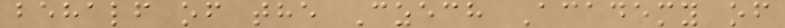behalf of the Czech Academy of
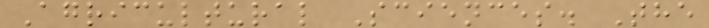Agricultural Sciences. The
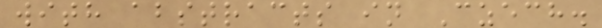with abstracts in Czech.
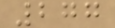277
